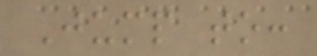Jump to:
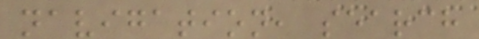navigation, search
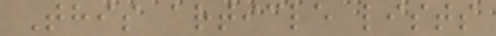This article lists
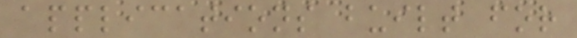applications built for
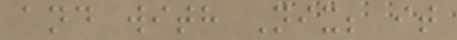and with Nix; it
